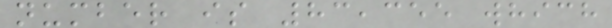number is 83,355 which
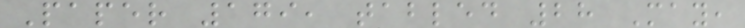Paper 179, tabled 28 May,
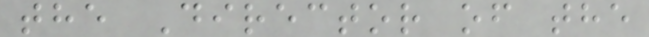the Director of the
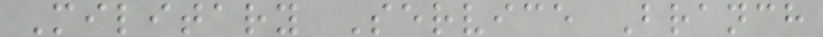Military Service Branch
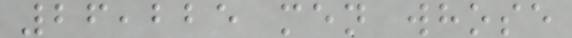26,225 men whose
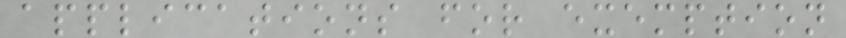applications for exemption
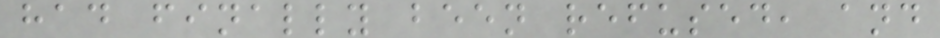had finally been refused, and
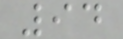94
